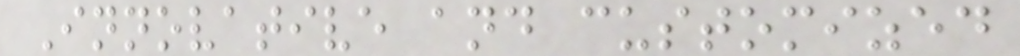Innovative and customized
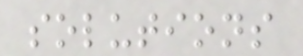solutions
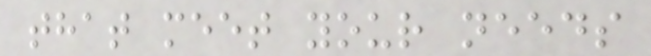that meet your needs
